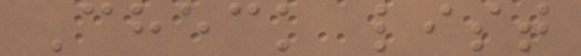Check list
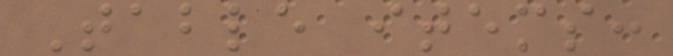Table items:
